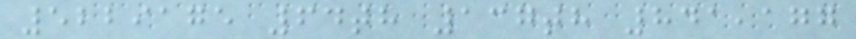5229175 64th 137th 841,177
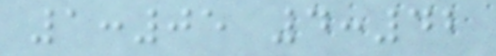1:05 4:42
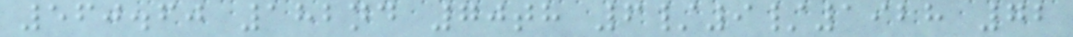560.60 182nd 70th 6/9/1928 72
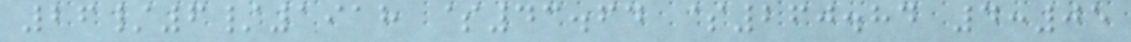26/6/1918 $43.64 $260.84 4:05
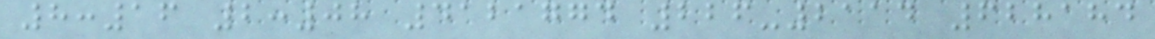8:16 2:08 4121774 226-2114 628184
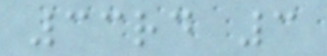33rd 3
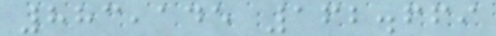883,145 162.669
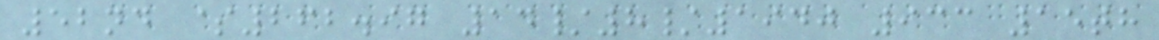52nd $262.97 14/8/1940 933 15th
